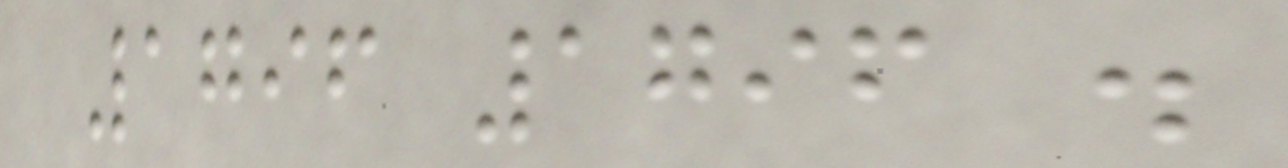1796 1796 .
